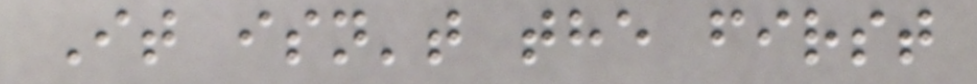It isn't the first
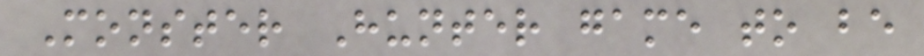Monster Hunter game to be
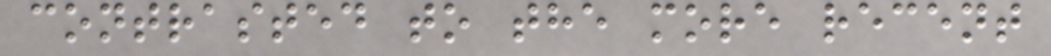contrasted to the more recent
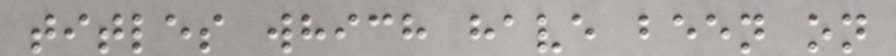titles which have been on
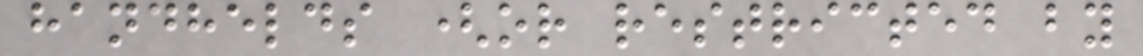handhelds (or restricted by
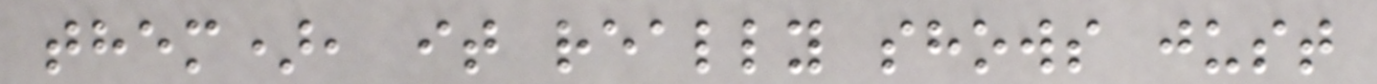them), it really shows just
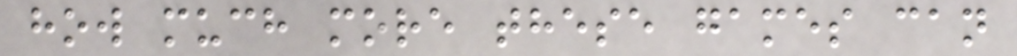how much more these games can
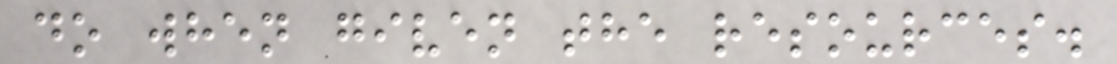do when given the resources.
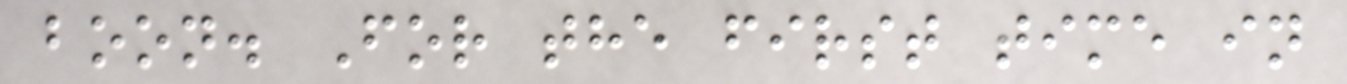boon. For the first time in
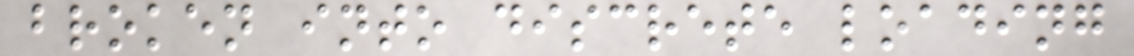broken into discrete loading
